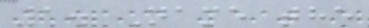1. Name the
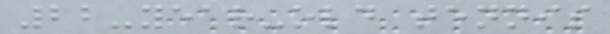22-year-old tennis
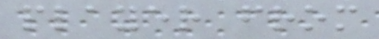player from
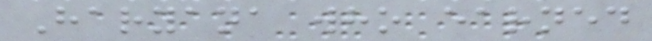Haryana who earned
